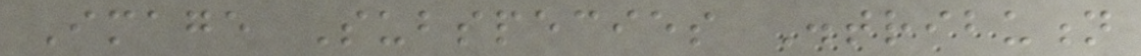Image Subspecies Distribution
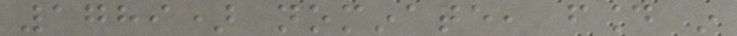1789) nominate, found in
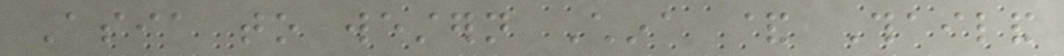Asia to western China & Thailand
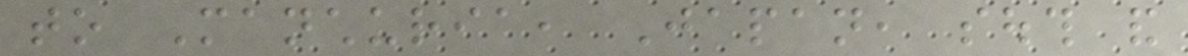to Manchuria, Japan, south and
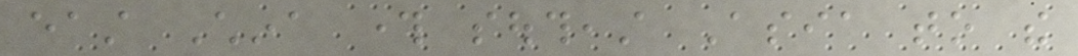east China through southeast Asia to the
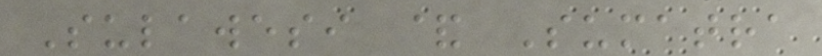Sulawesi & Sumatra
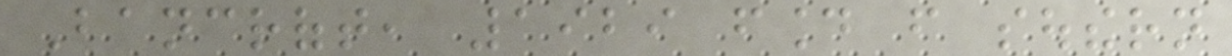Bancroft, 1929 found from southern
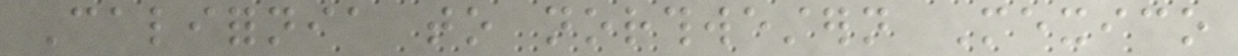California to northwestern Mexico
